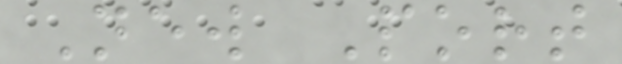New Port
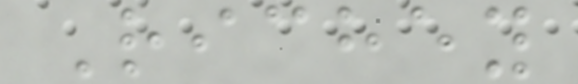Richey
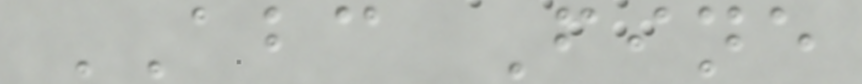ABC Fine
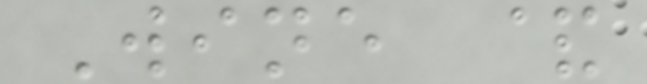Wine &
